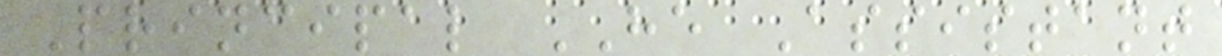Principal HE Assistant
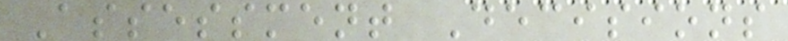Assessment Decisions
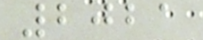2021
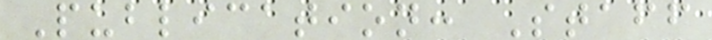Publication: Staff
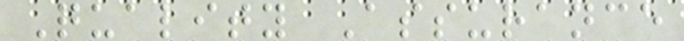Quality Assurance
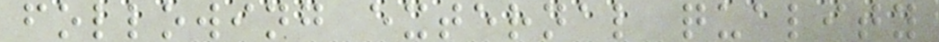following external quality
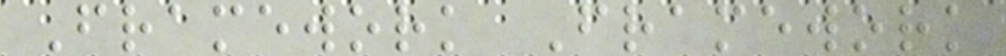Framework Framework
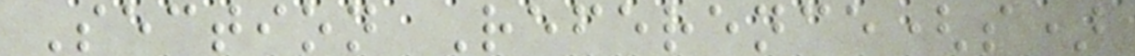Section Reference(s)
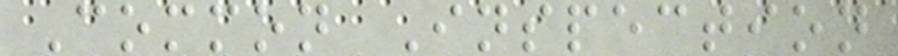Common Inspection
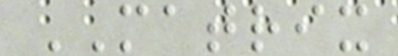MATRIX
